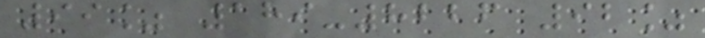99% 189-8226 92%
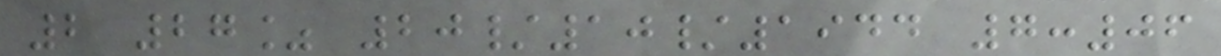2 27% 20/10/1944 7:06
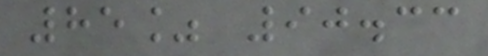85% 90.33
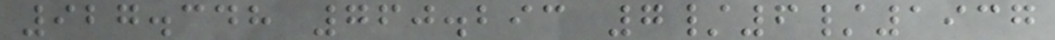927.348 760.293 7/6/1937
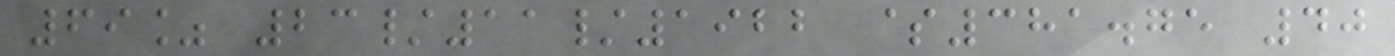69% 23/11/1922 $381.75 40
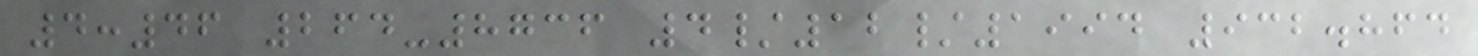4:46 264-8736 4/12/1994 932.864
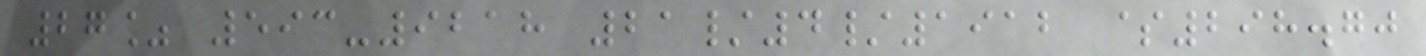27% 593-9218 21/4/1912 $298.70
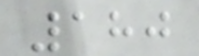180
